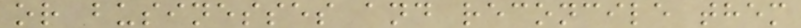or businesses and reconcile them
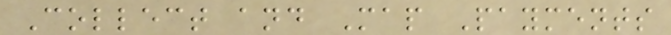Collect and Map Payments
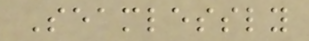Seamlessly
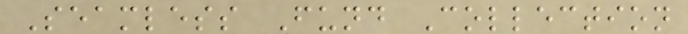Seamless Fund Collection
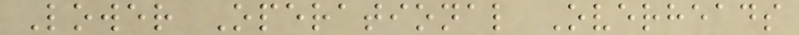Lower Operational Overheads
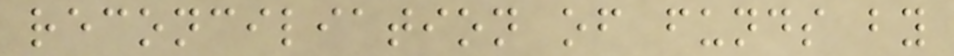reconciliation of funds by
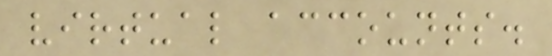virtual accounts.
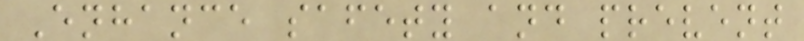Enhance safety and prevent
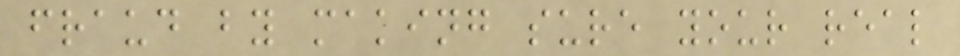fraud by making sure your real
